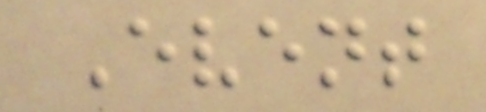Event
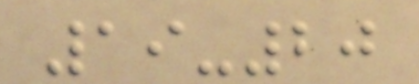19-20
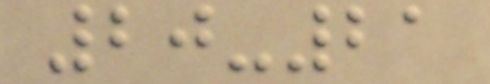20-21
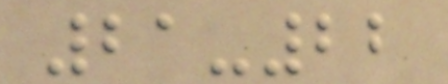21-22
